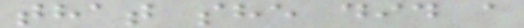that she did a
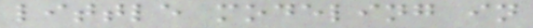little modeling in
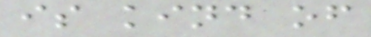is kind of
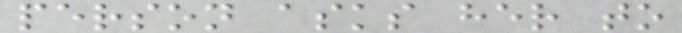person asks her to
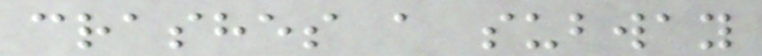crashes a subway
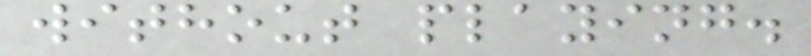without playing.
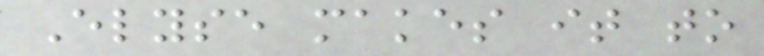Elyse makes it to
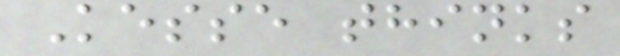Kesse thinks
